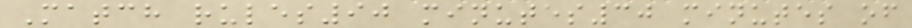Match rules90 minutes30 minutes of
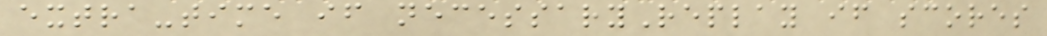extra-time if necessaryReplay if scores
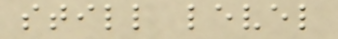still level
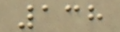138
